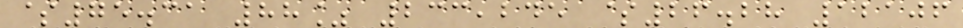$75.31 88% 233,245 $26.28 12106
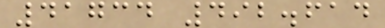41734 492.614
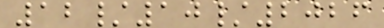12/10/2026
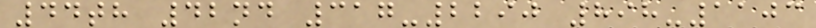44th 42nd 317-2290 898-1103
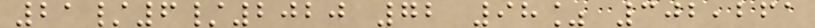21/6/2020 72 98% 302,261
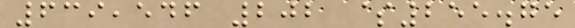639,546 202 $255.75
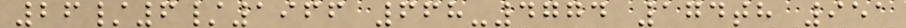26/6/1966 668-4774 174th 951
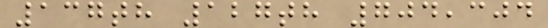137th 127th 704,304
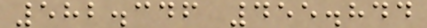582.346 455.844
